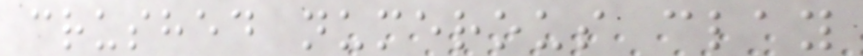crushed numerous clay
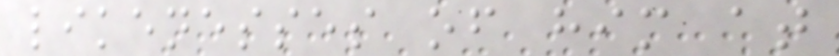likenesses of him at
